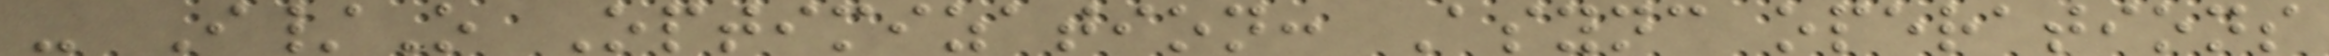- I/O Optimization: Async operations
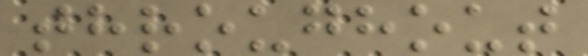throughout
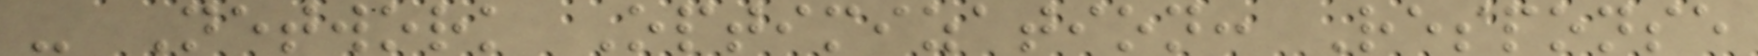- Network Optimization: Response
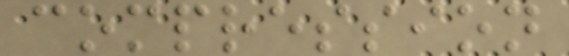compression
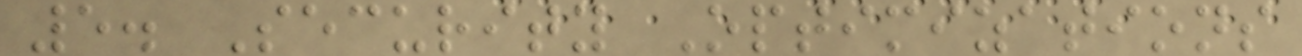5. Security Optimizations
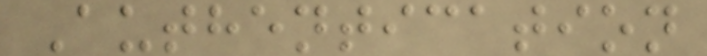Authentication
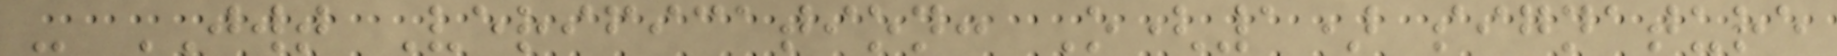- JWT Verification: O(1) signature
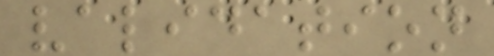validation
